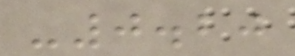-0.20
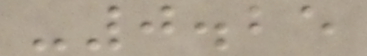-0.25
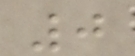0
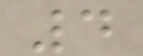4
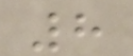8
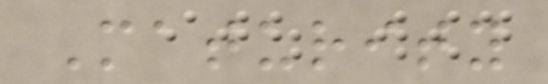Maturity
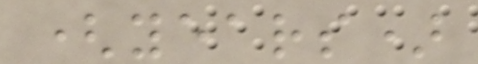(years)
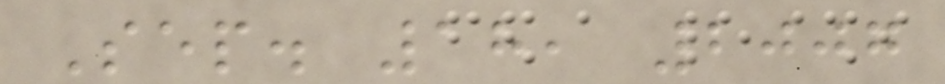Sep. 18, 2007
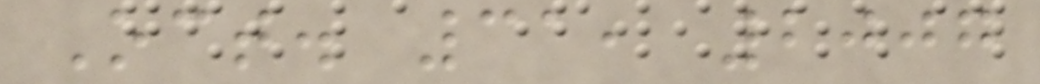Oct. 31, 2007
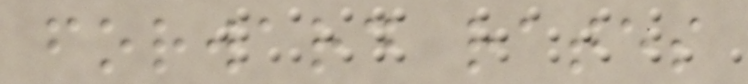forward rates
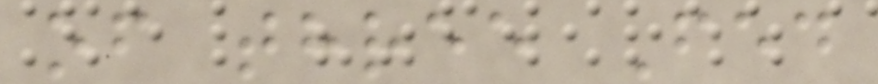of three Fed
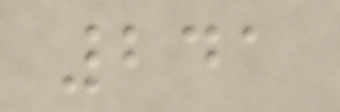241
